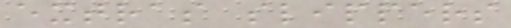extras slippers
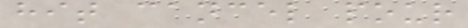hit cancel pour
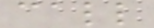call
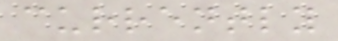currently
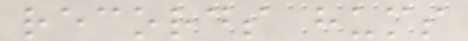records hums
